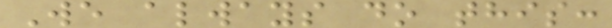We always do this:
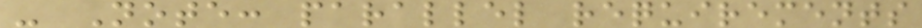- Note: parallel requirements
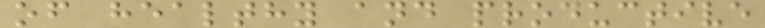of healthy and productive
